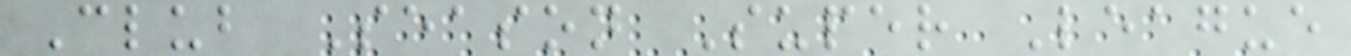Club Season Super League
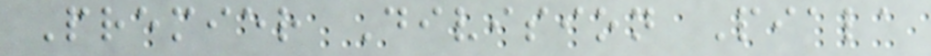Premier Division Piala
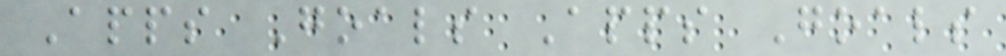Apps Goals Apps Goals
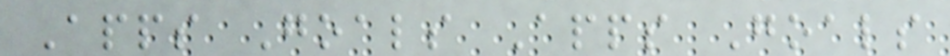Apps Goals Apps Goals
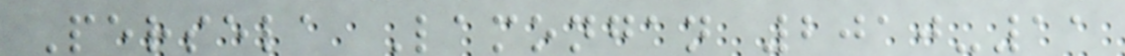Persela Lamongan 2010-11
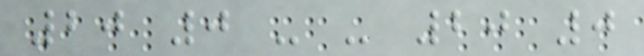20 0 - - 20 0
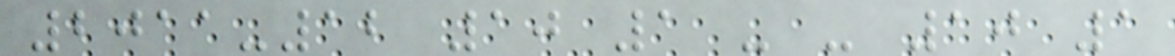2011-12 10 1 - - 10 1
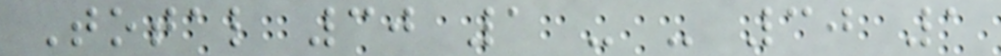Total 30 1 - - 30 1
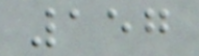157
